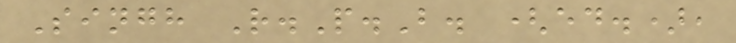Singh R.P.B. (ed.),
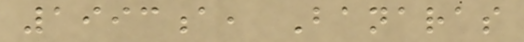1993a, Banaras
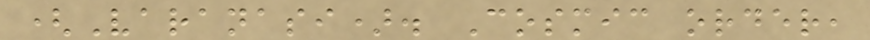(Varanasi). Cosmic order,
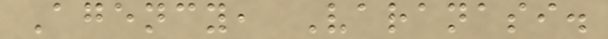Agency, Varanasi.
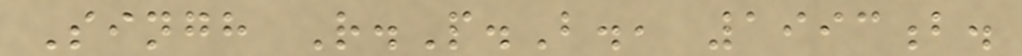Singh R.P.B., 1993b.
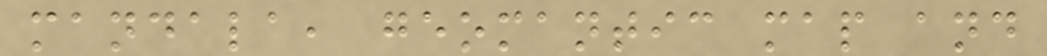mandala, geomantic map and
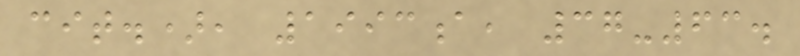cit.), 1993a, 37-63.
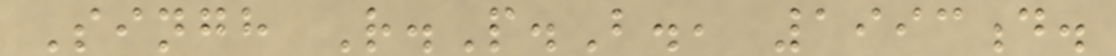Singh R.P.B., 1993d.
